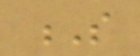S
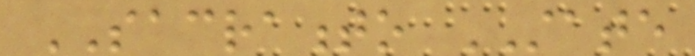SACRAMENTO STATE
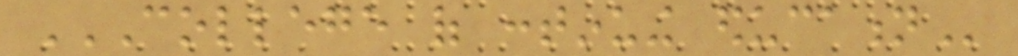COLLEGE OF CONTINUING EDUCATION
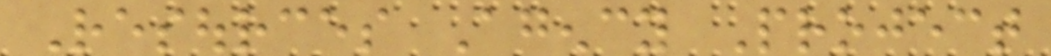Resources Agency Project
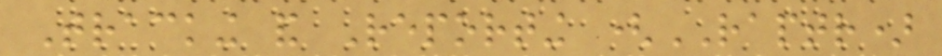Tracking and Reporting (RAPTR)
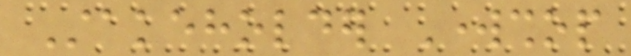Stakeholder Workshop
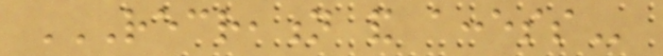RECREATION AND ACCESS
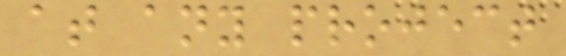at any project
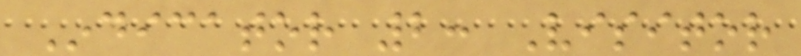Indicator 2: Visitor
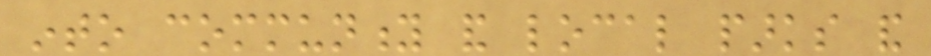into community and local parks and
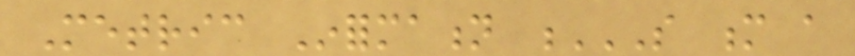Metric Information S M A
